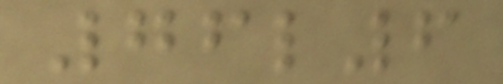76l6
